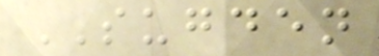SUGDEN
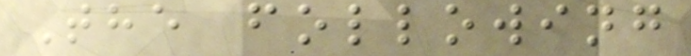The following
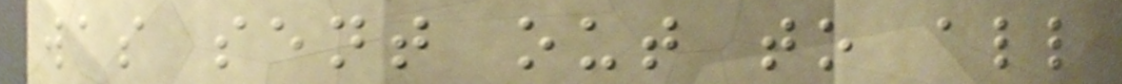was sent out to all
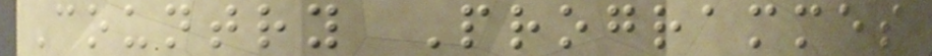Country Programmes
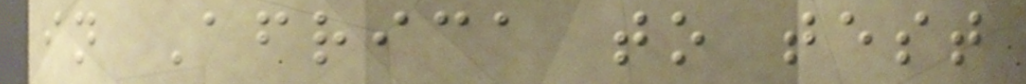in Africa to test
